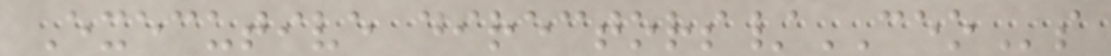Executive directors/CEOs
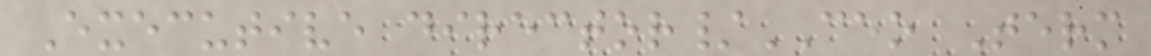Executive director/CEO Term
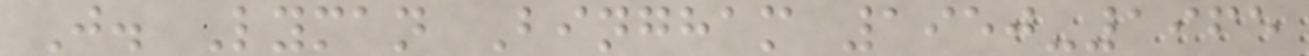J. Lyman Bingham 1950-1965
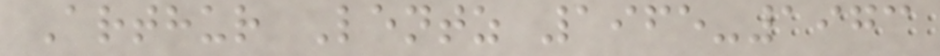Arthur Lentz 1965-1973
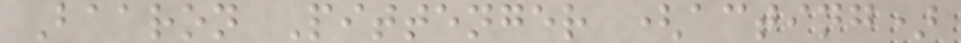Baaron Pittenger (acting)
